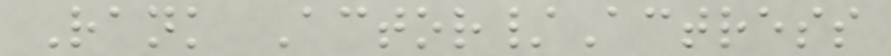Rank Actor/Actress
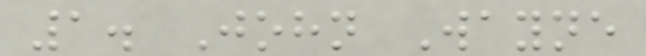1. John Wayne
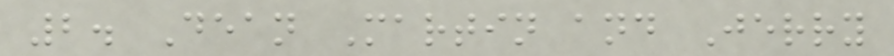2. Dean Martin and Jerry
